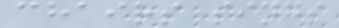chairs sings
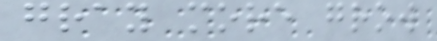gray more grow
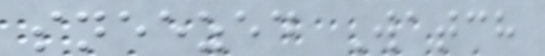sneezed Watch
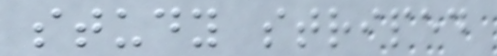study striped
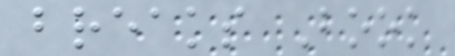breaks Book
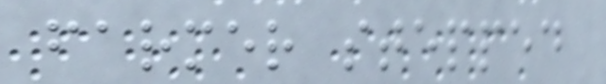farmer stepped
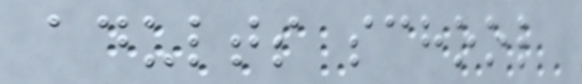adults school
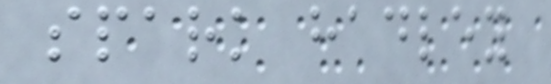spark hadley
